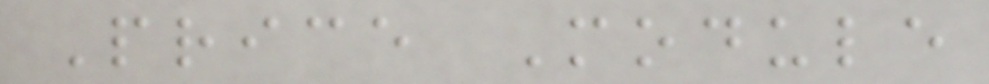Price Module
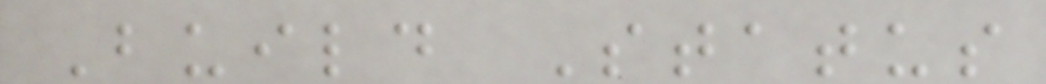Build Status
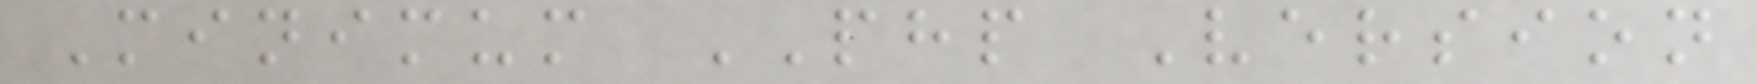Minimum PHP Version
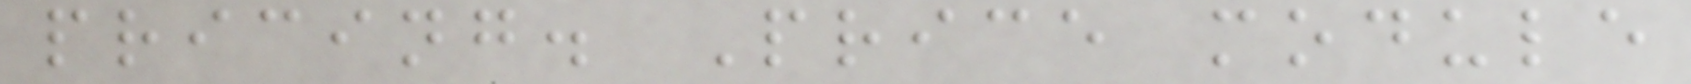pricing. Price module
